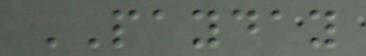PAYDAY
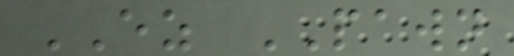EZ PAWN
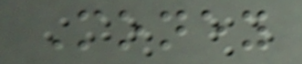Money
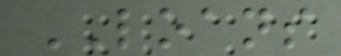LOANS
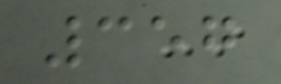357
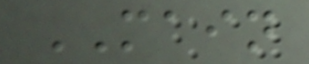MAIN
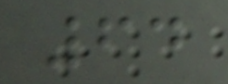64
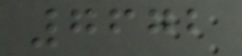7672
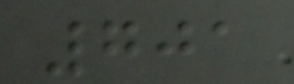701
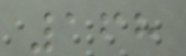168
